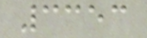3353
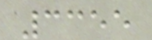3355
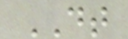DT
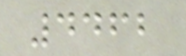4462
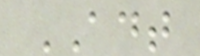ADT
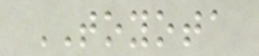TOYOTA
